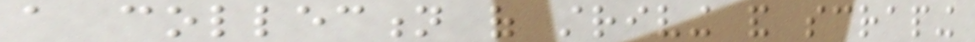a collection of striving and scraping
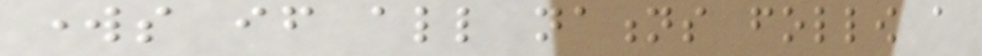works if all nations follow a
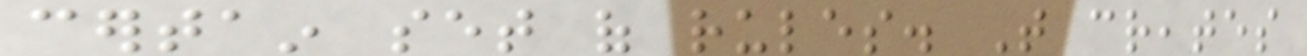certain set of rules. That creates
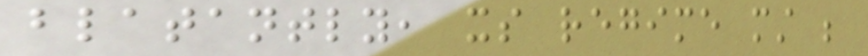blatantly, its regime must be
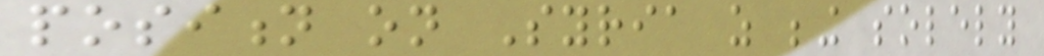position on Syria as being solely
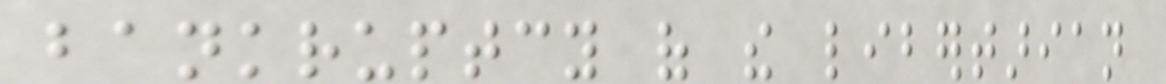bankruptcy of the libertarian
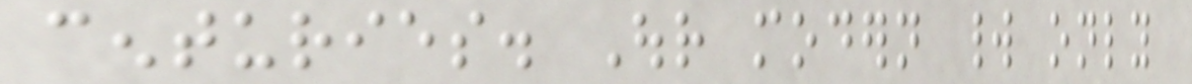centuries. Our modern world only
